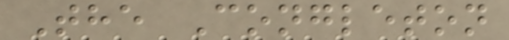The Congleton
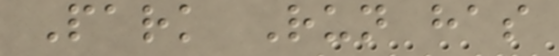Park Run has
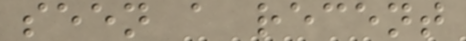seen a recent
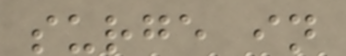surge in
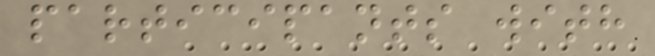participants with
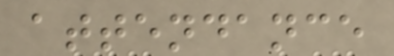attendance
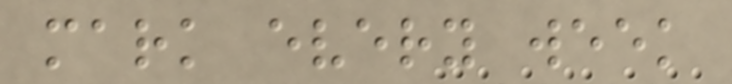mark every week
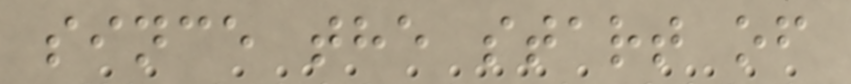since the start of
